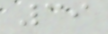39
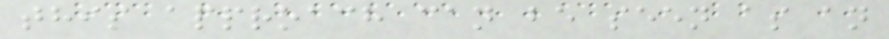this approach can be seen as an
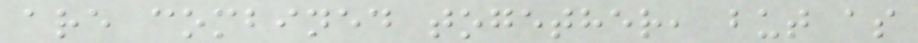are combined together, but as
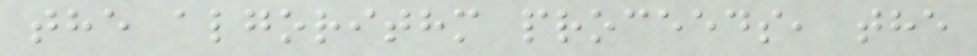the algorithm proceeds, the
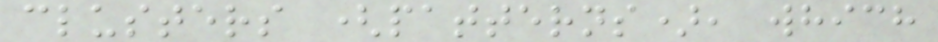clusters (patterns), which
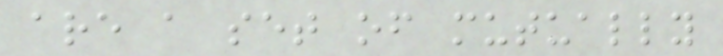are a set of mutually
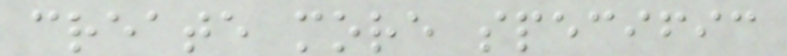create more specific
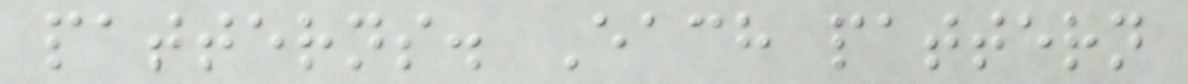patterns. Each pattern
